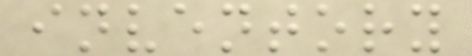inventory
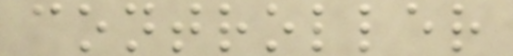controller
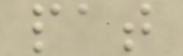pat
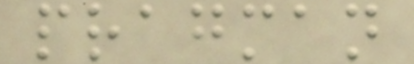pragman
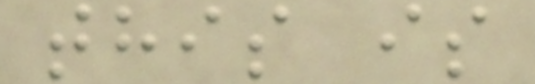this is
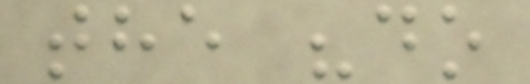the "do
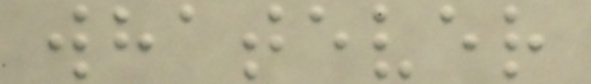whatever
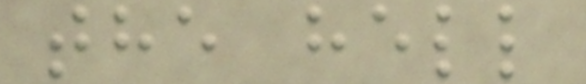the hell
